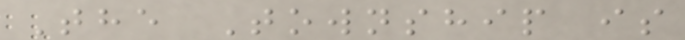The Township is
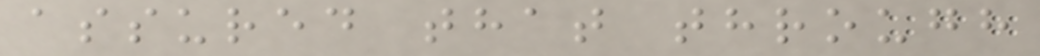assured that through
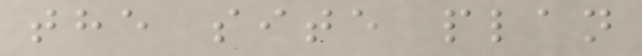the site plan
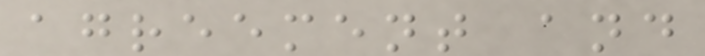agreement and
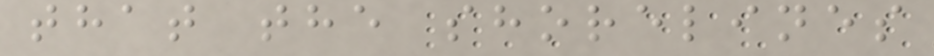that the shorelines
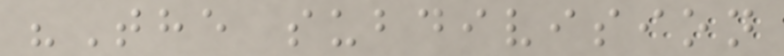"The subdivision
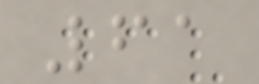61
